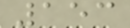153
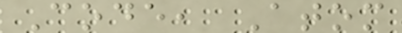Code, Atom
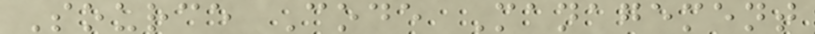Source Code Management
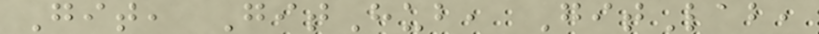Git, GitHub, GitLab,
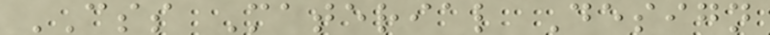CSS Material Design
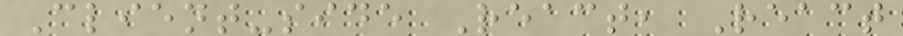Client-side React, React
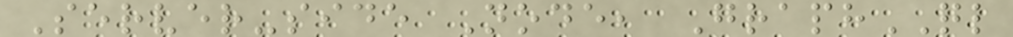Server-side Node, GraphQL
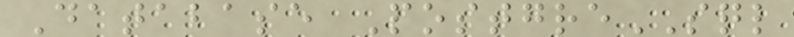Database PostgreSQL
